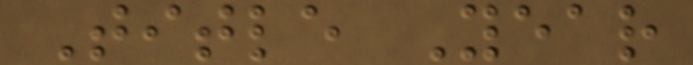Title Year
